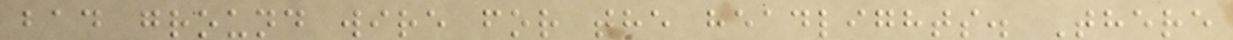bad ground wire for the headlights. There
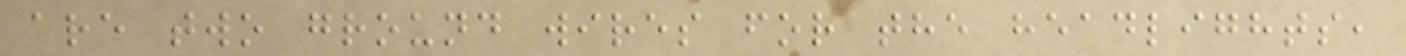are two ground wires for the headlights,
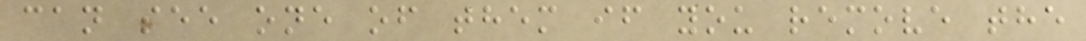can see one of them if you remove the
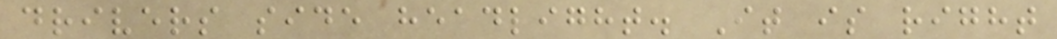drivers side headlight. It is right
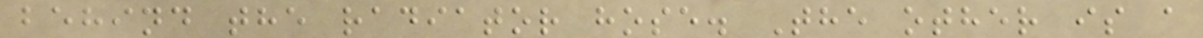behind the radiator hose. The other is a
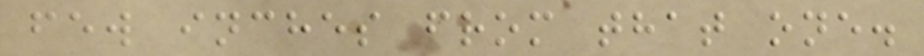few inches from that one.
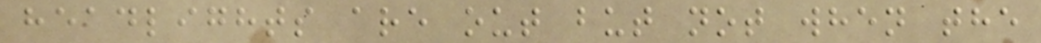headlights are out but not when the
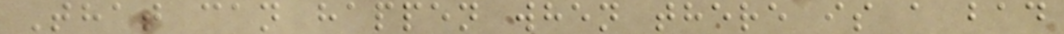That can happen when there is a bad
